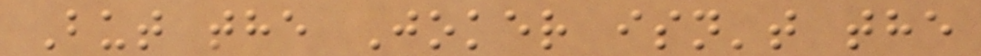But the Joker isn't the
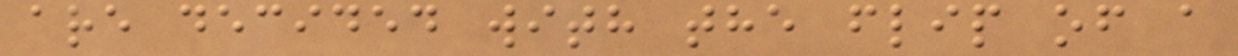are decided with the flip of a
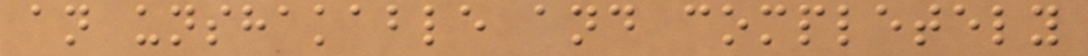an unshakable and completely
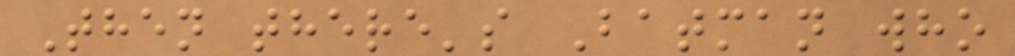Then there's Batman who
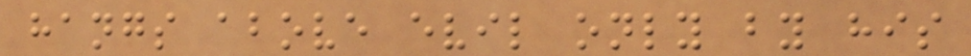hangs above evil only by his
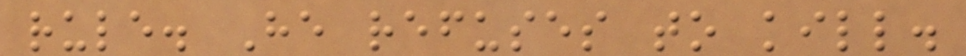rule. He refuses to kill.
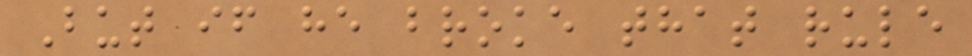But if he broke that rule
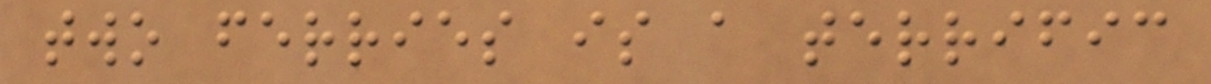two ferries is a terrific
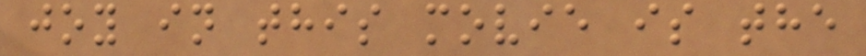joy in this movie is the
